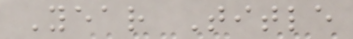Year Title
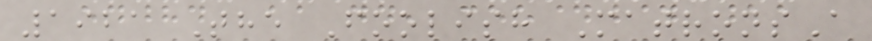1921 The Foolish MatronsA
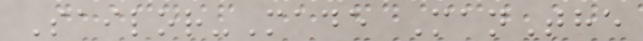Sailor-Made ManThe
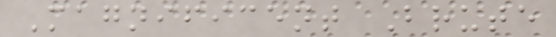Magnificent Brute
